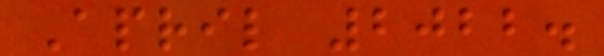April 2022.
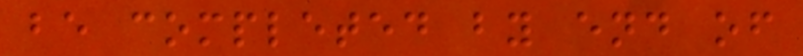be completed by end of
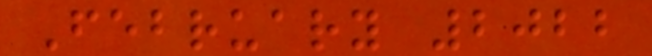February 2022
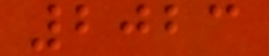2023
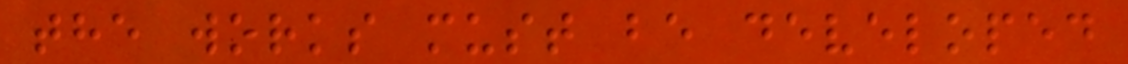the works must be developed
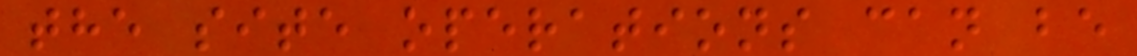the site operations can be
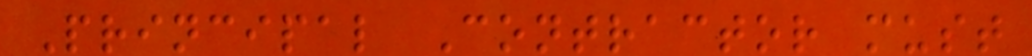Principal Contractor must
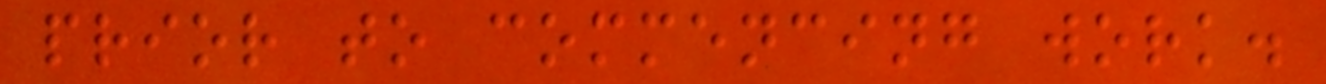prior to commencing work.
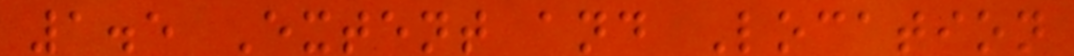1.5 Extent and Location
